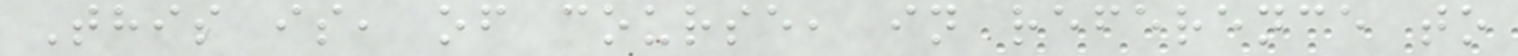This is, of course, in reference to
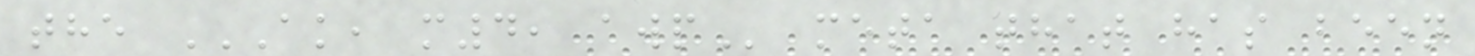the AK, M4, AWP meta that has been
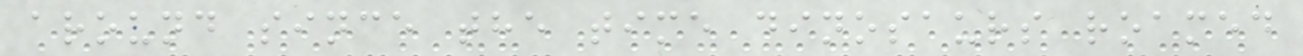around since the time dinosaurs roamed
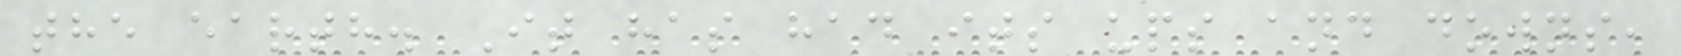the earth. It has had its ups and downs,
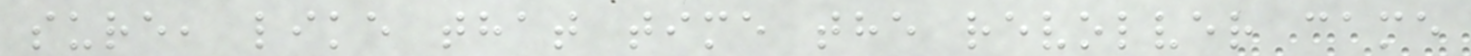sure, like that time the revolver came
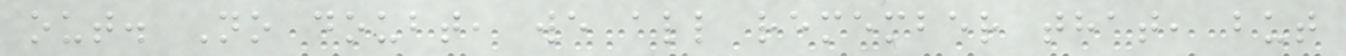out. No doubt, we all remember that, but
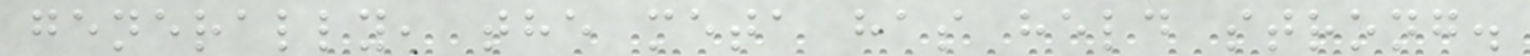generally, the meta has held strong.
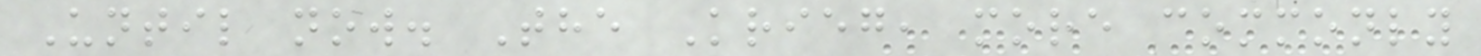Until now. The Krieg, more commonly
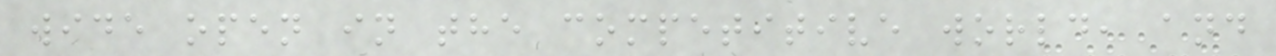wide open in the competitive world, and
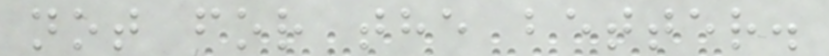not for the better.
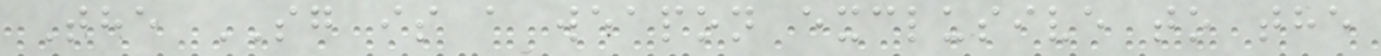The SG is a weapon exclusive to the
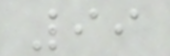99
